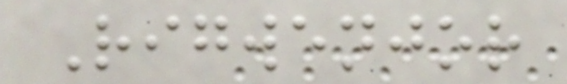Rigwenjor
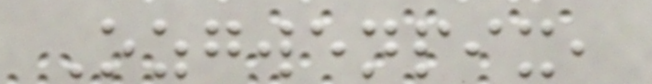Ozgwenpix,
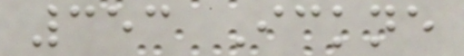353 Ickne
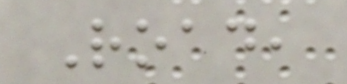Road,
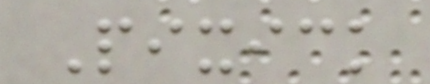Pixick
